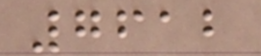7612
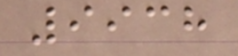9938
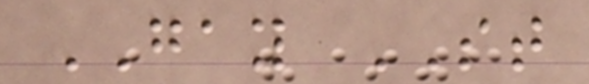GAY ST
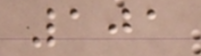101
